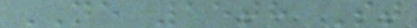NE 15th St
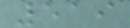519
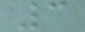3
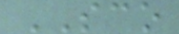SCO
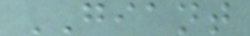GIANT
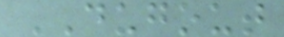DUGOUT
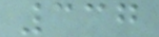337
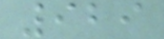929
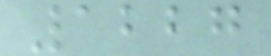1227
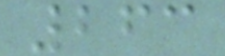263
